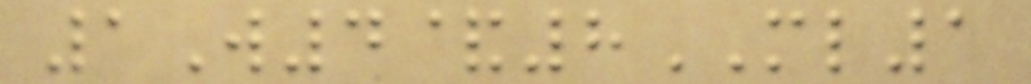1W4&8ML1
